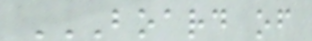BOARD OF
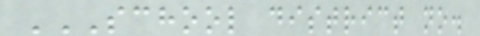SCHOOL DISTRICT NO.
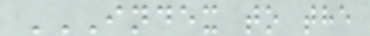INDEX TO THE
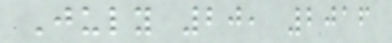July 20, 2016
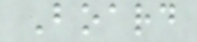Board
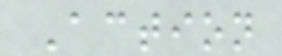Action
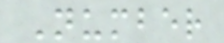Number
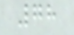78
